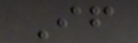If
